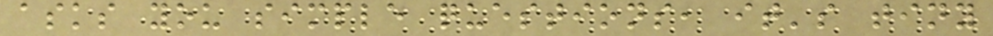asks you simple questions, it's tiny
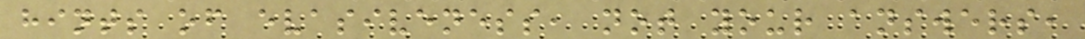hints of evasiveness, not your answers,
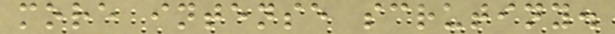more intense scrutiny.
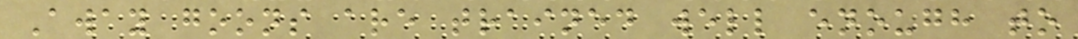Away goons are trained well enough to
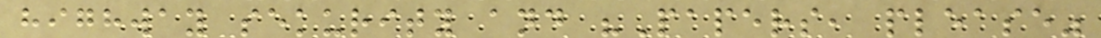highway sekurity and "Papers, please"
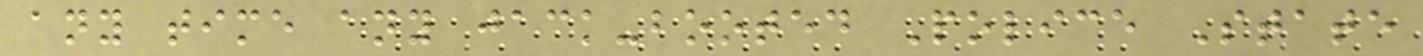any time any jack-booted Police State
